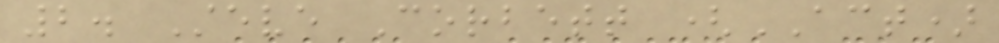2. Steve Corbett (ACT)
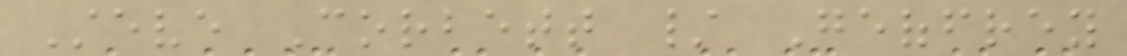Steve Corbett / Geoffrey
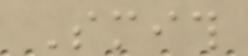Smith
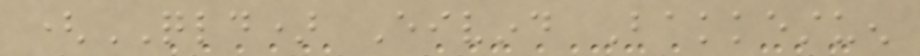(QLD) Eivind Bakkestuen
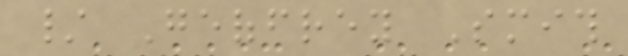/ Geoffrey Smith
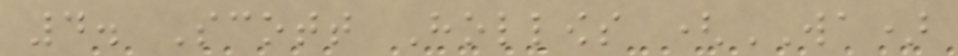4. Scott Hollows (WA)
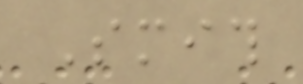Smith
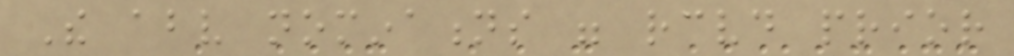The above nominations were received prior
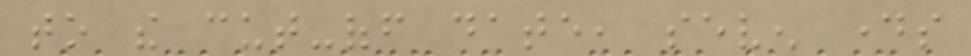to the cut-off date, seven days
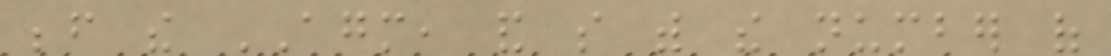before the AGM, and so with the number of
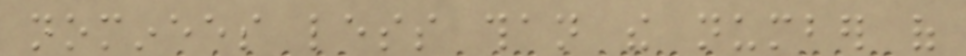nominees less than the number of
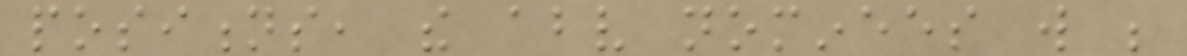positions, the above nominees will be
